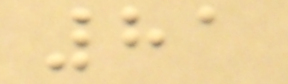81
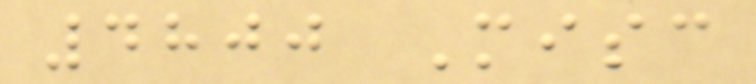4800 Misc
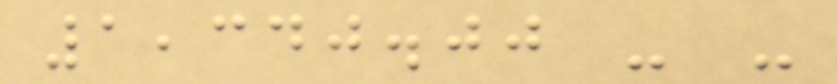1,340.00 - -
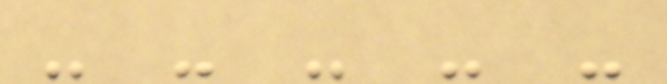- - - - -
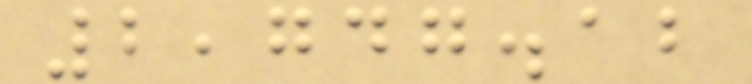2,747.12
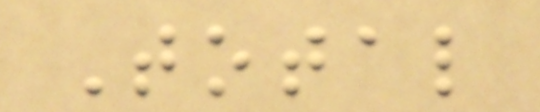Total
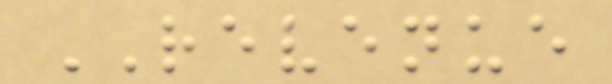REVENUE
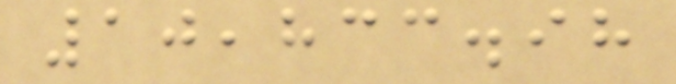10,833.98
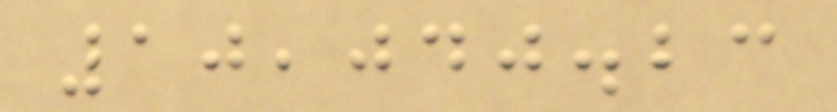10,040.23
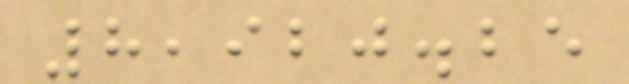8,920.25
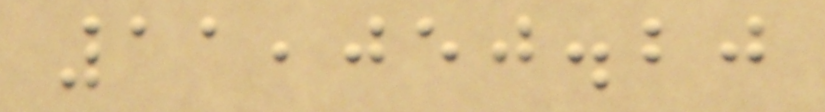11,050.20
